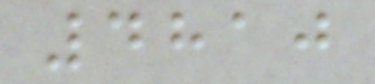4810
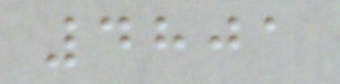4801
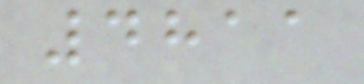4811
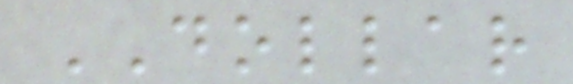DOLLAR
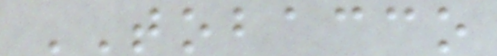TOBACCO
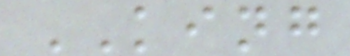KING
